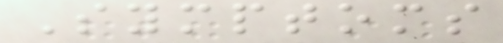Symptoms
